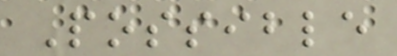Possible
